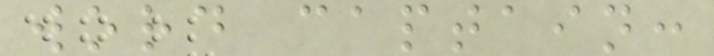word captain:
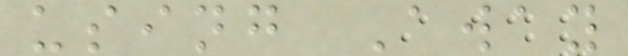using Away
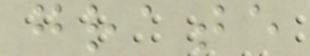grate
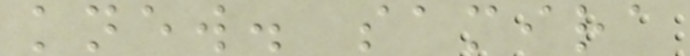knew. samira
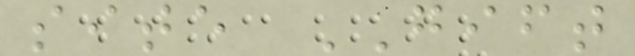site GIFT
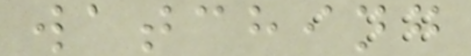watching
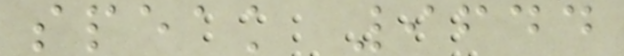speak 9644
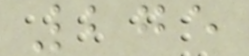275
